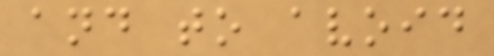and to avoid
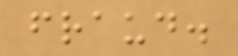fraud.
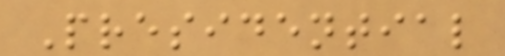Presidential
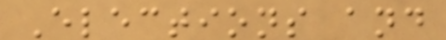Elections and
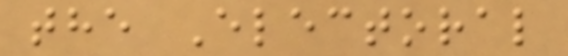the Electoral
